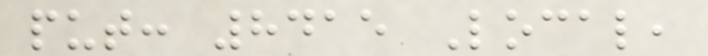put: 8415 Local,
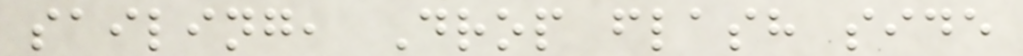sailing, Drop flash side
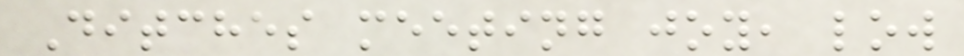Ditches meeting joy, low
